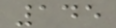145
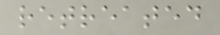retreated
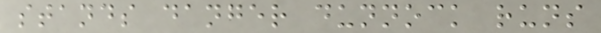stands danger dunnock runs
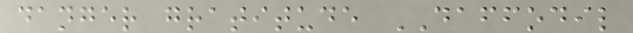danger gratitude DAFFODIL
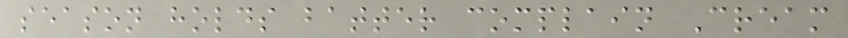season holds batter complain Cream
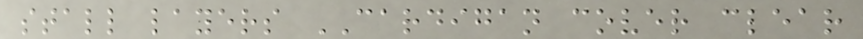stall layers CARDIGAN cover clear
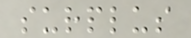surplus
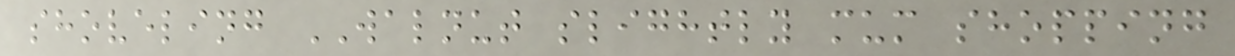shoveling WALNUT slightly mum shopping
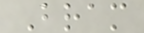Bram
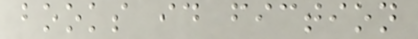books id fiction
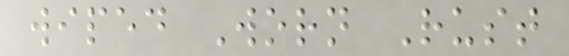wiped Worn Rust
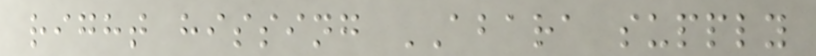right hissing ABARA supply
